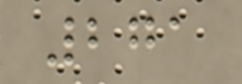271
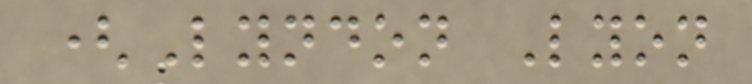(Lyndon Lyon
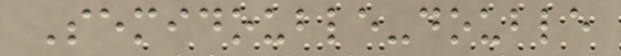Semidouble-double
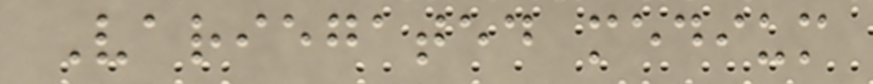Variegated medium
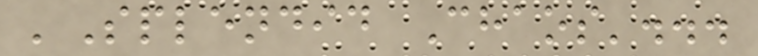'Splendid Chaos'...
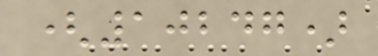(10247)
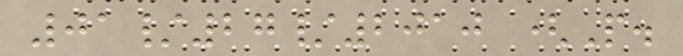01/27/2010 (P.
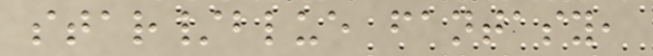star/blue fantasy,
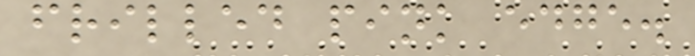frilled pink edge.
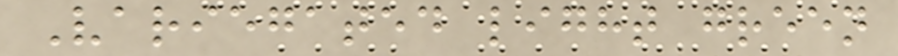Variegated light green
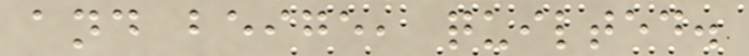and beige, quilted.
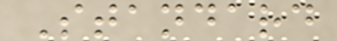Standard
